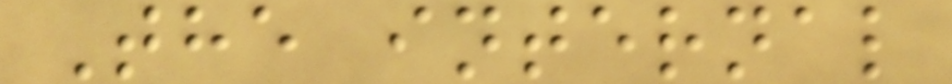The internal
